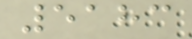5183
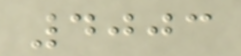4003
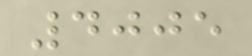4005
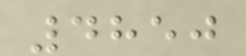4850
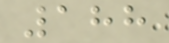188
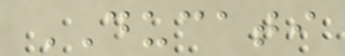DUCATI
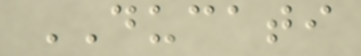DUCATI
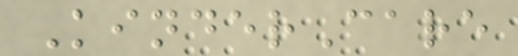KinderCare
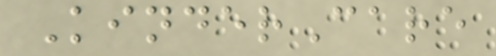KinderCare
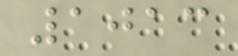1013
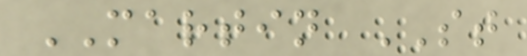MARTIN ST
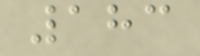183
